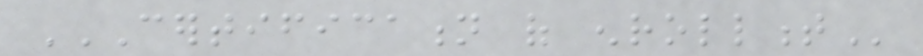CERTIFICATION OF ENROLLMENT
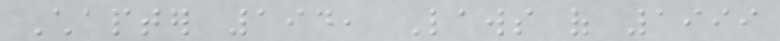Chapter 194, Laws of 1999
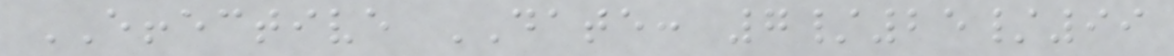EFFECTIVE DATE: 7/25/99
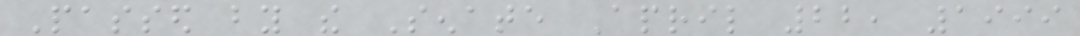Passed by the Senate April 22, 1999
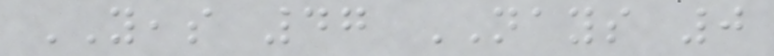YEAS 47 NAYS 0
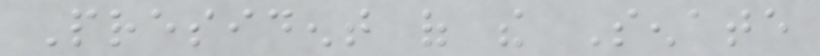President of the Senate
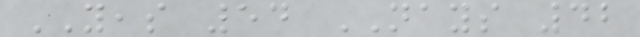YEAS 54 NAYS 42
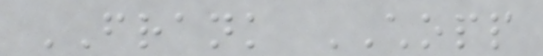FRANK CHOPP
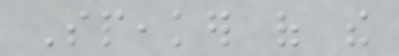Speaker of the
